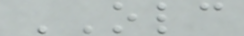OLC
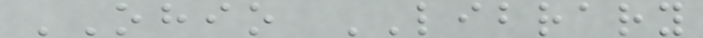OHIO LIBRARY
